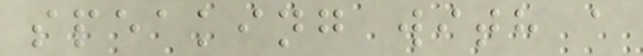speaking with a
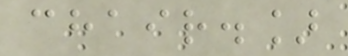chair.]
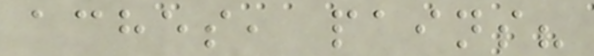aches, pains?
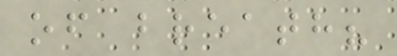of breath?
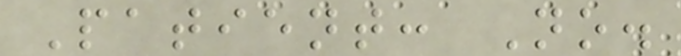Patient: No.
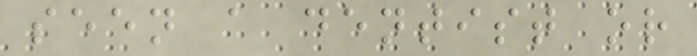seen a dentist or
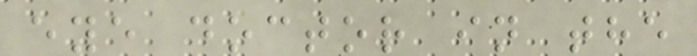eye doctor in the
